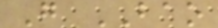G BAO
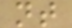nt
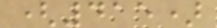(415)
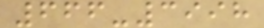666-3998
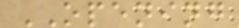OPENING
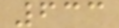633
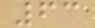63
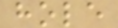hole
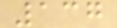137
